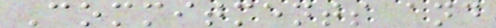Commitments and
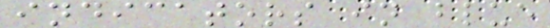indicators in blue
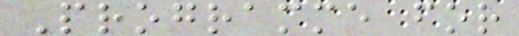Programme for
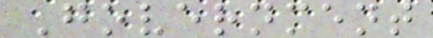Government
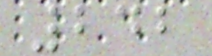242
